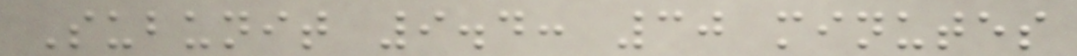Subunit 9.4: 30 minutes
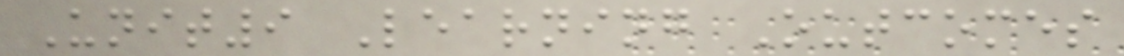Unit9 Learning Outcomes
